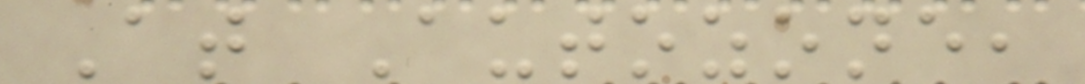At Autozone,
